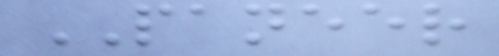PANEER
